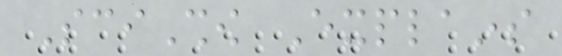SciShow Explains
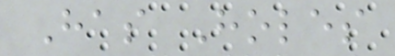Has Holes
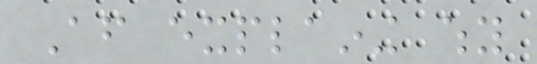After explaining why
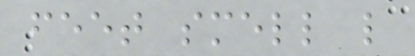feet smell like
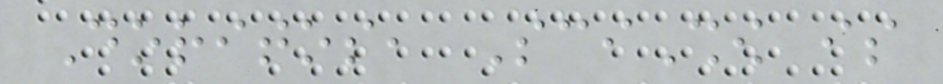Doritos, SciShow is
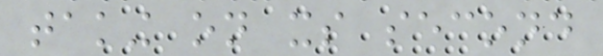taking on its second
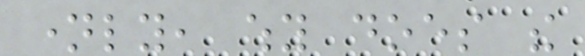namely, why does the
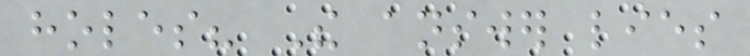holes? The answer lies
